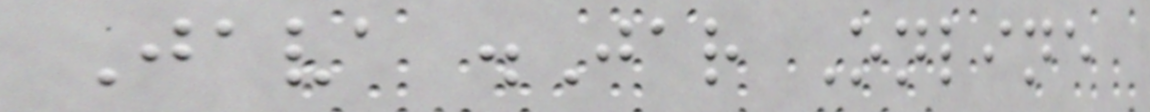Java .Jar Online
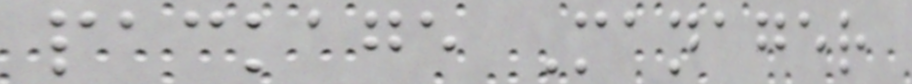package Manager
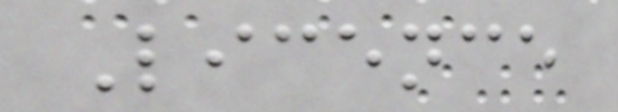Licence
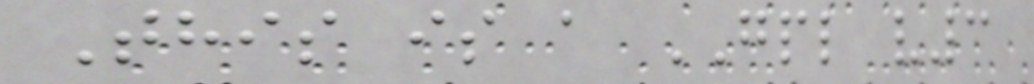This is a GPL v3
